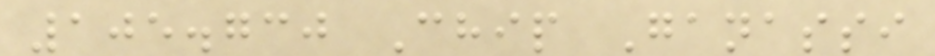105.730 Chip Ganassi
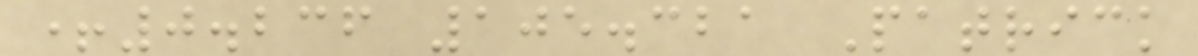+0.236 105.321 Patrick
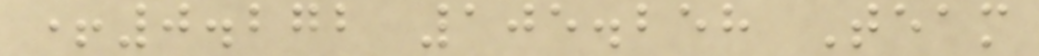+0.272 105.258 Team
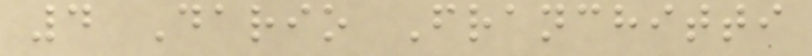4 Dario Franchitti
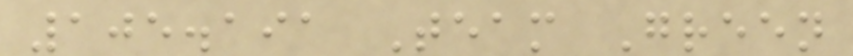105.191 Team Green
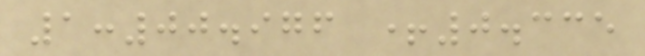1:00.976 +0.335
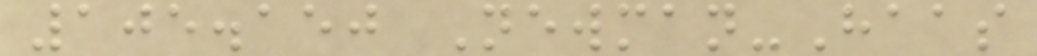105.150 Newman-Haas
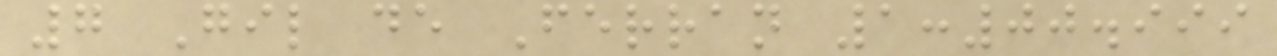7 Gil de Ferran 1:00.999
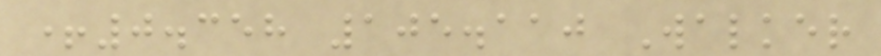+0.358 105.110 Walker
